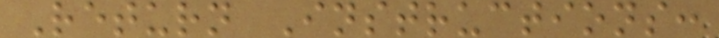Return Instructions:
